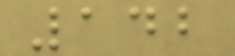142
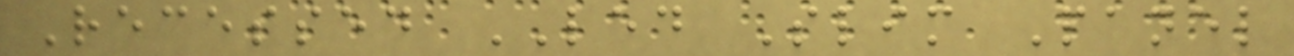Recessed LED Slim Panel
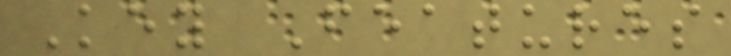Key Features
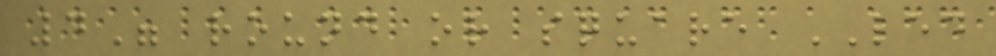4" round or square LED
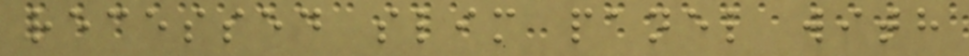recessed slim panel with
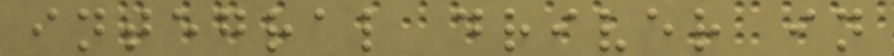integral driver in
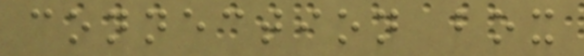connection box
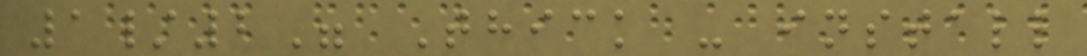1/2" Thick - install
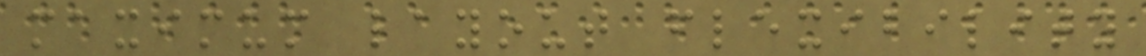maximum layout flexibility
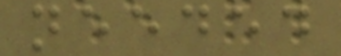needed
